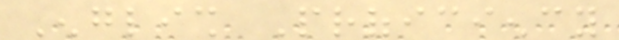English Proficiency
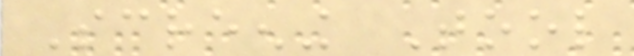Screening Tool
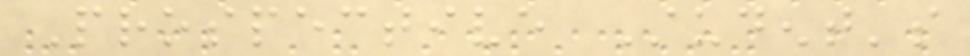Prospective Student's
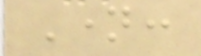Name:
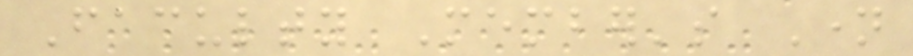Faculty Member's Name
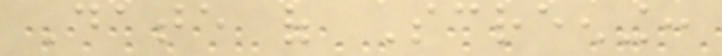Date of Screening:
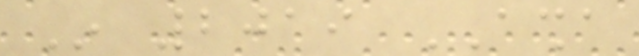In 2019 ASHA
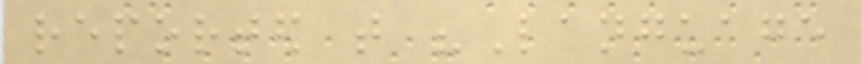reported that "Language
